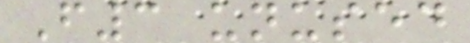F3 unused
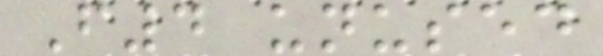F4 unused
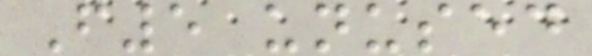F5 unused
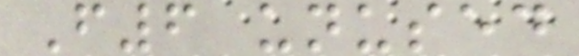F6 unused
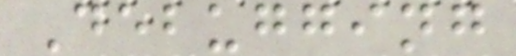Debugging
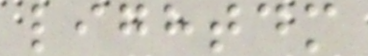lightdm
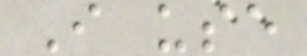I use
